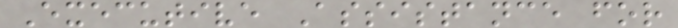Executive Assistance for
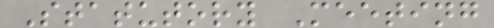Statutory Meeting
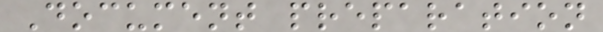Document preparation
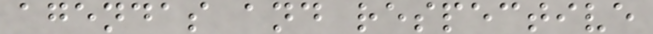agendas and respective
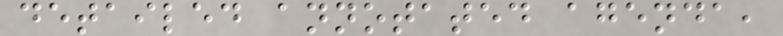detailed annotated agenda,
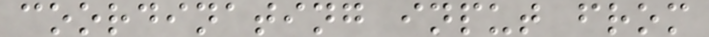coordinating input from
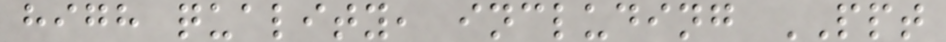high quality, including PPT
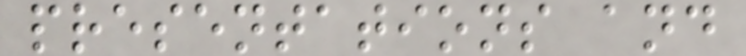presentations and
